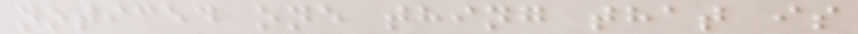noticed one thing that is
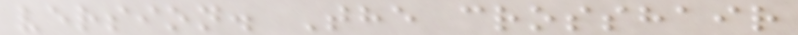version. The crosshair
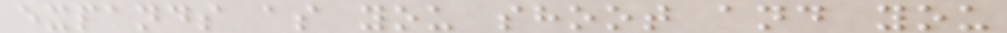expands as you shoot and you
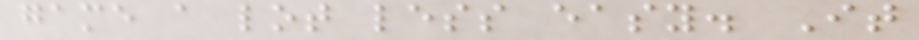game a lot less easy. It
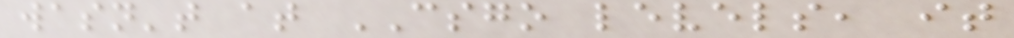wasn't at CSGO levels, it
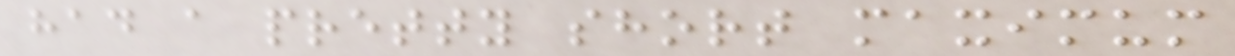had a pretty short maximum
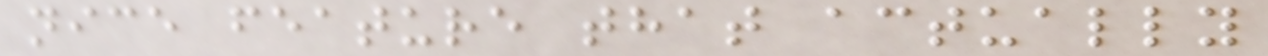nice feature that actually
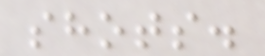shots.
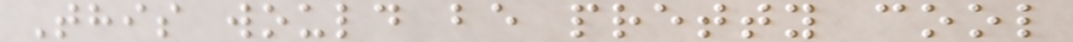This would be pretty cool
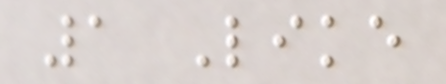1 Like
